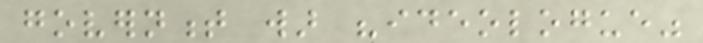government war "ideologue"
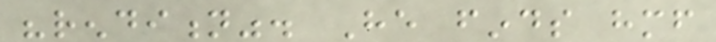"rendition". He finds himself
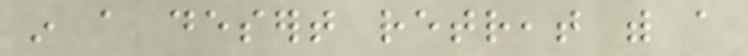in a desert retreat with a
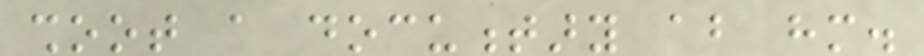shoot a documentary about him.
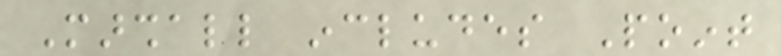Marshall includes Point
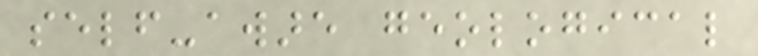self-aware geological
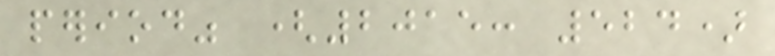period" (2015: 524)
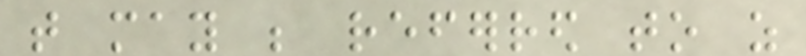that may be referred to as
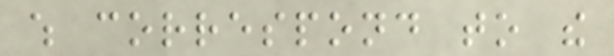which correspond to the
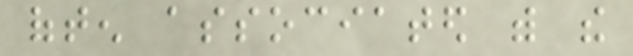often associated with the
